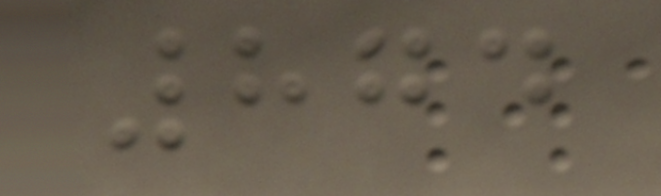874
